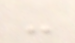-
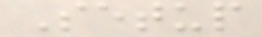Setup
